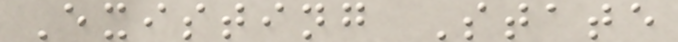Existing State
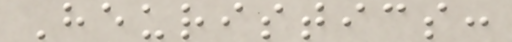Heuristics:
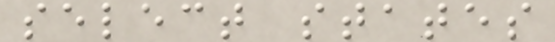select states
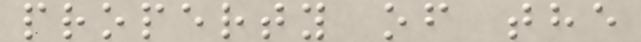property of the
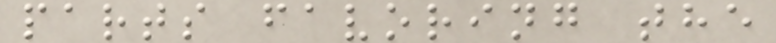parts favoring the
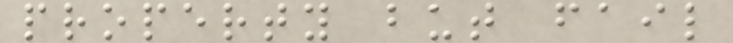property but fail
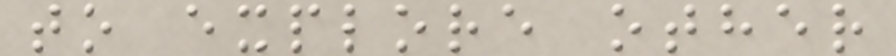to explore other
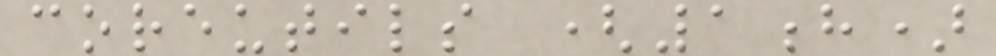coreutils (1h)
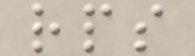rps
